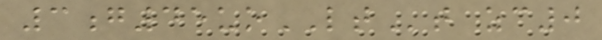3g45uoLTt zc0
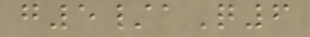g5/aQ6
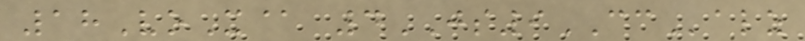18VoX@ 4JS9CCalz
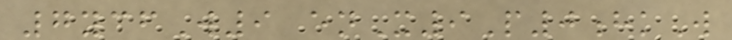7ycfW9 enX9P0hkW
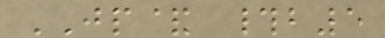JP& #b5
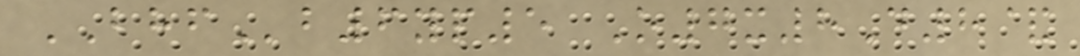BHFb6yp5 O7x8D8&
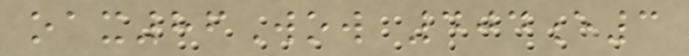oax86Wow 404e3
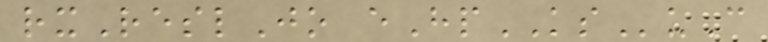rxReslJo eHpKSuC
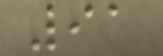91
